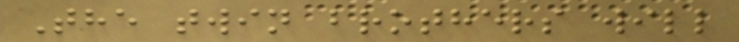The twin brothers will
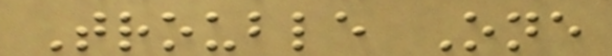Trouble One
